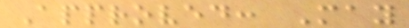Approved: May
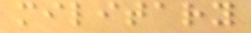military
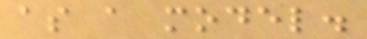as a model.
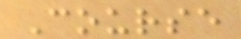Course
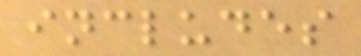includes
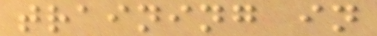training in
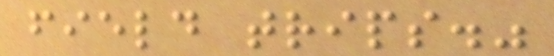field trips."
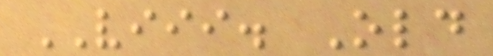VIII. Old
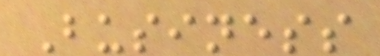Business
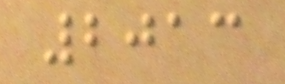2013
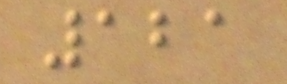121
